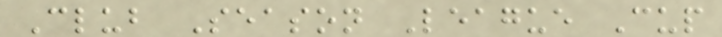Club Season League Cup
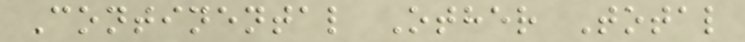Continental Other Total
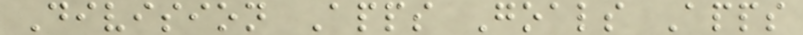Division Apps Goals Apps
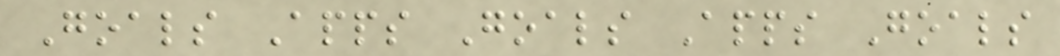Goals Apps Goals Apps Goals
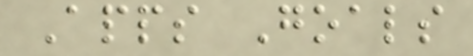Apps Goals
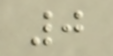0
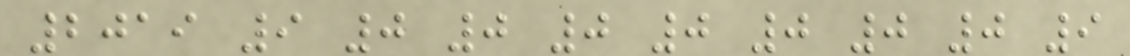2019 9 0 0 0 0 0 0 0 9
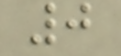0
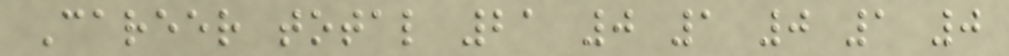Career total 21 0 1 0 1 0
